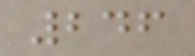246
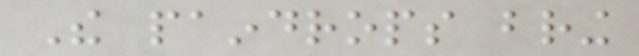The paindrops bring
